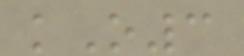kO3
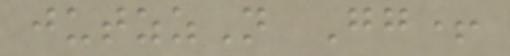jutzzN Gg+
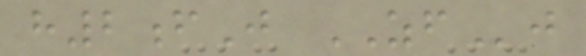h2fJ ZFj
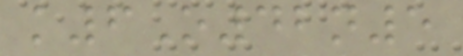k6O42n5
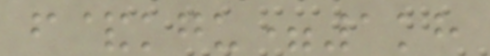f&kgu=1kh
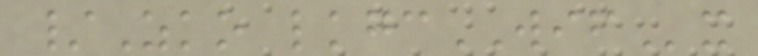/Zko lkgcWIFx
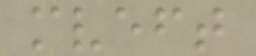mveft
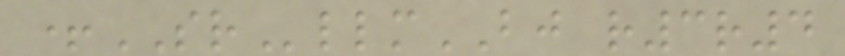+SRllmBJ r3r4
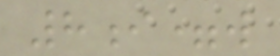8i=w
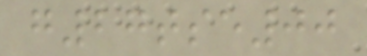g27tse00
